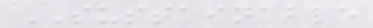SUSTAINABLE
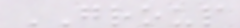GROUP
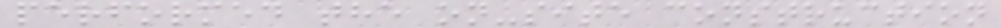performed the on-site construction
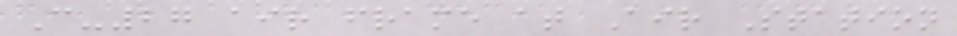C-27 air frame at Air Station
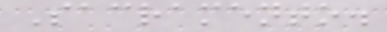Sacramento.
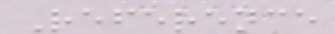Reference
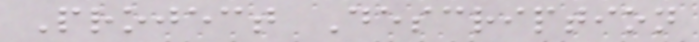Project Description
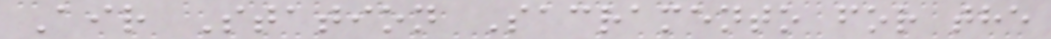Air Station Sacramento for the
